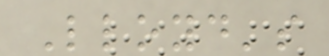Lloyd's
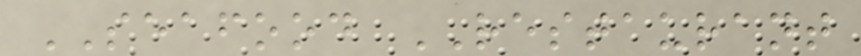SEAFOOD RESTAURANT
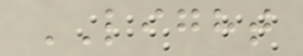LIGHT
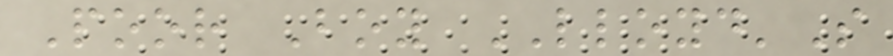Poor Boy LLOYD'S
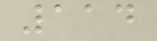114
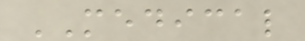MEDICAL
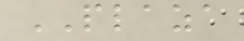PLAZA
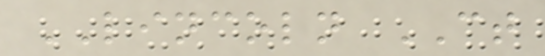LINCOLN CT
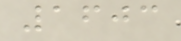1603
